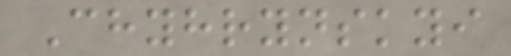Chyhrynskyi
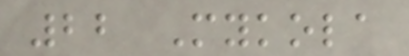22 Mykola
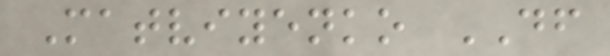Matviyenko DF
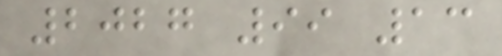2027 99 13
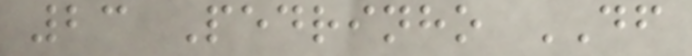23 Pedrinho DF
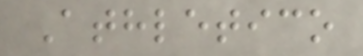Athletico
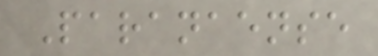Paranaense
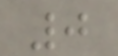0
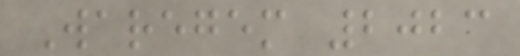Waregem 2023
